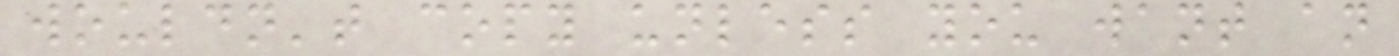wouldn't copy unless you want an
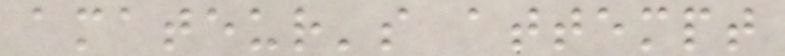amateur's attempt
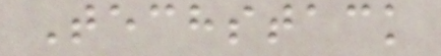Techstack
